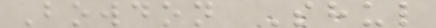Bowdon Shul
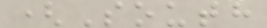(South
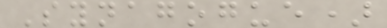Synagogue)
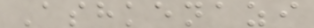Ashkenazi
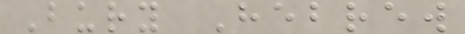Bury Hebrew
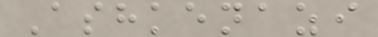Ashkenazi
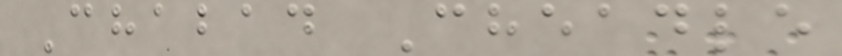Chabad Cheadle
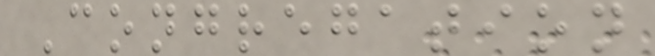Congregation
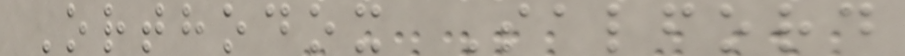Orthodox Salford
